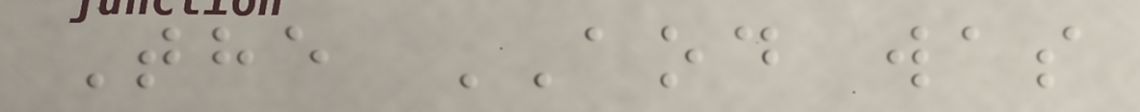The AOD was
